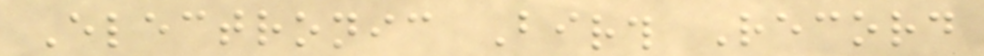Electronic Birth Record
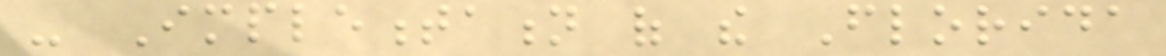- Implementation of the Florida
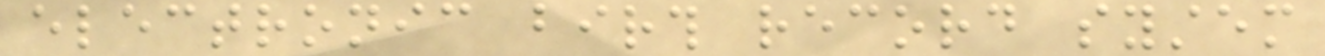electronic birth record system
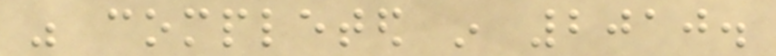was completed in 2010.
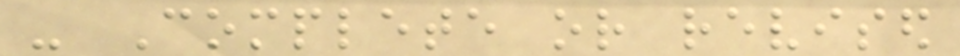- Complete or revised
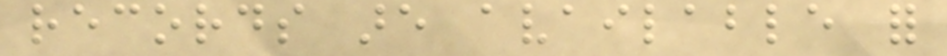records are available for
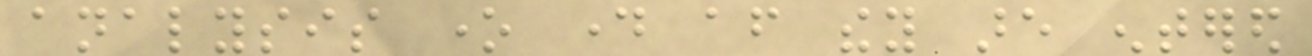analysis one day after they are entered
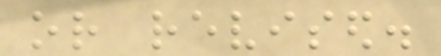or revised.
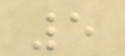5
